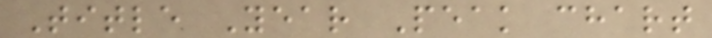Title Year Peak chart
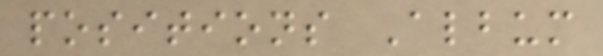positions Album
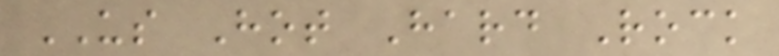US Hot Hard Rock
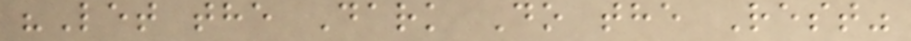"Let the Dark Do the Rest"
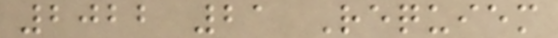2022 21 Requiem
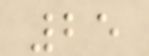25
